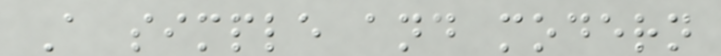A simple and modern
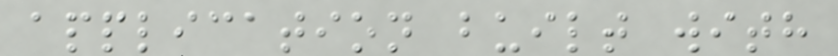application built with
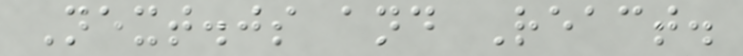Next.js and React.
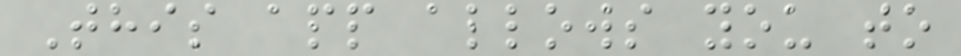This app allows you to
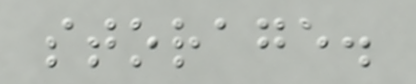storage.
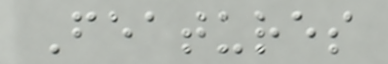Features
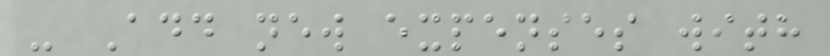- Add new expenses with
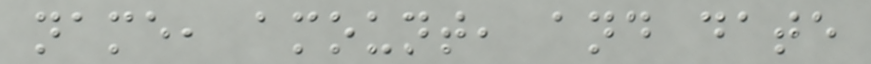name, amount, and date
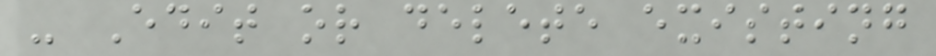- Edit or delete existing
